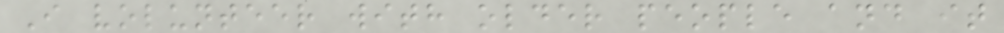I volunteer with older people and it
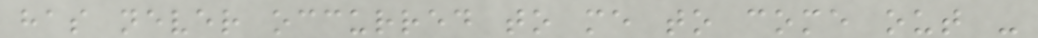has never occurred to me to come out -
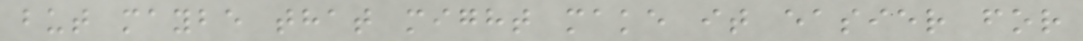but maybe that might make it easier for
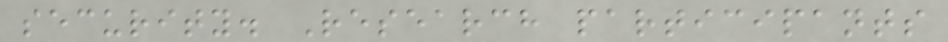security. Research participants
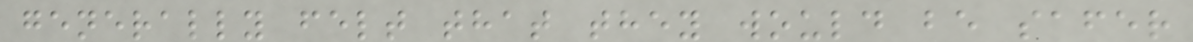generally felt that they would be safer
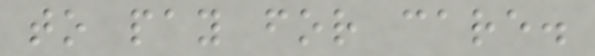to pay for care.
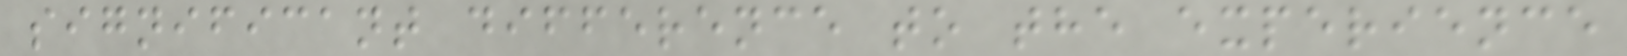significant difference to the experience
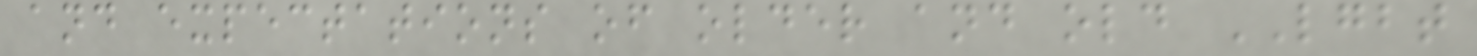and expectations of older and old LGBT
